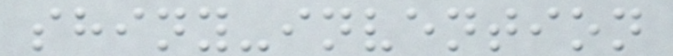shiny-invention
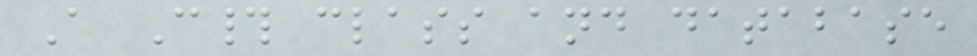A C# class and database
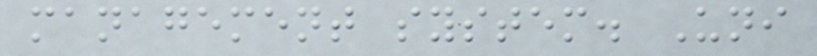management system. Uni
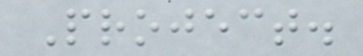Project.
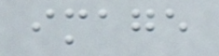image
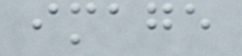image
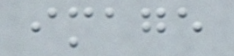image
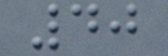40
